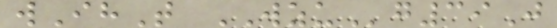wIhT WZUg39J
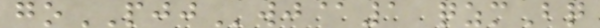goPJJwj@1 qzmBq
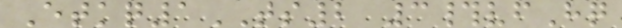Etkq1TS2 3#vfHq
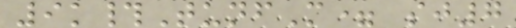9k#TunfM= sj7
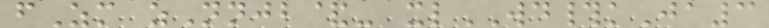fZm zNnjb&- xlWD#kJa3
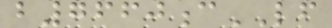b7660cLF
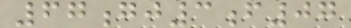67gj3f07
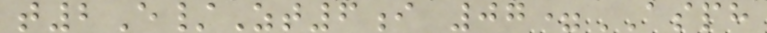t2E/Zt6i 07=ASPH
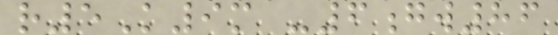r5K9m -6gw86
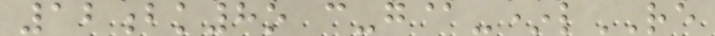12bk8o c-g@-*lRE
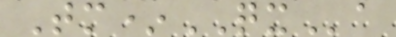Tm*QXa
